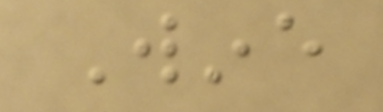Wine
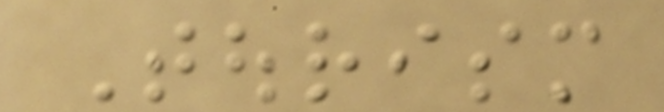Tourism
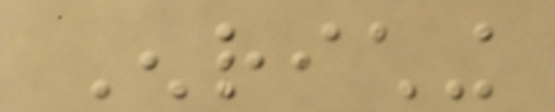Enriching
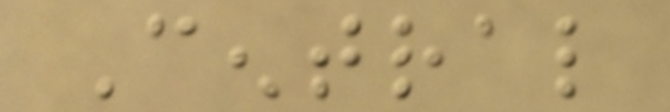Central
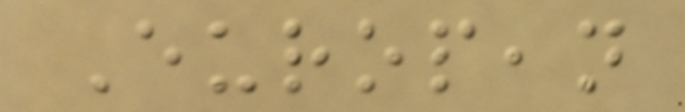European
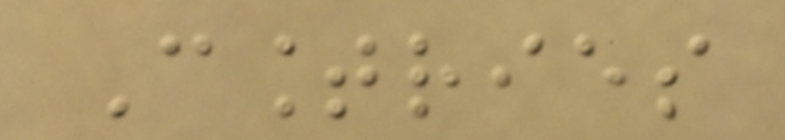Countries
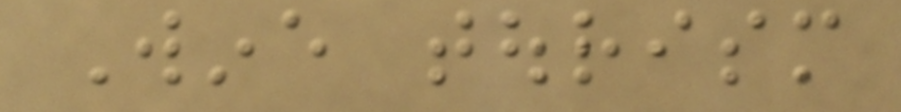Wine tourism
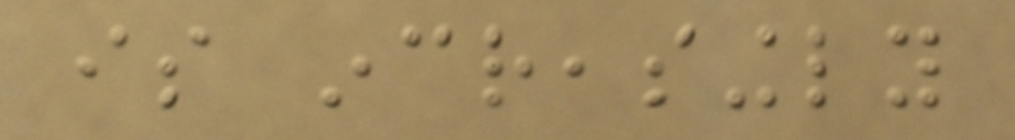is increasingly
